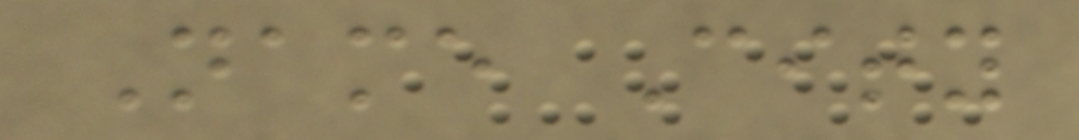Name City
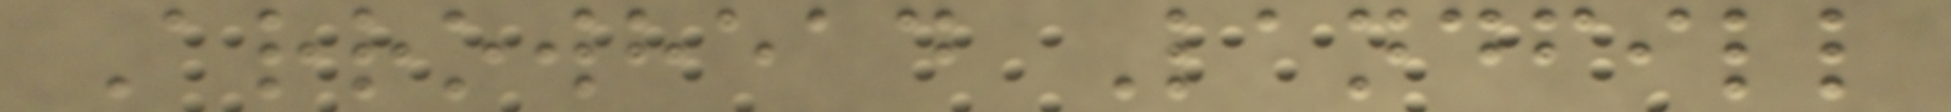Arrowhead Landfill
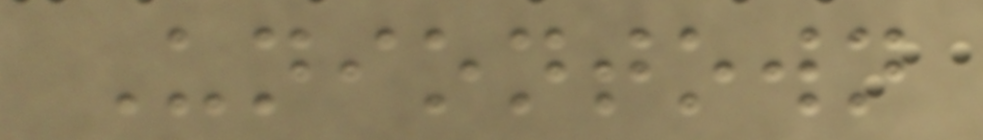Uniontown
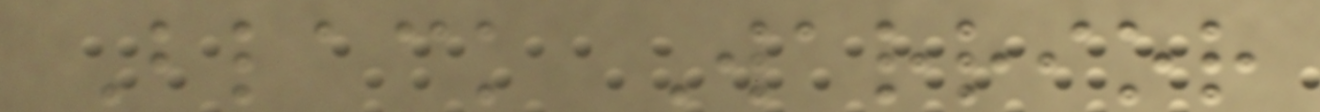Black Warrior
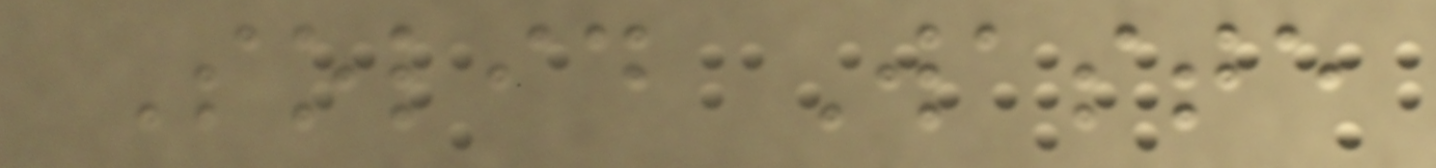Solid Waste
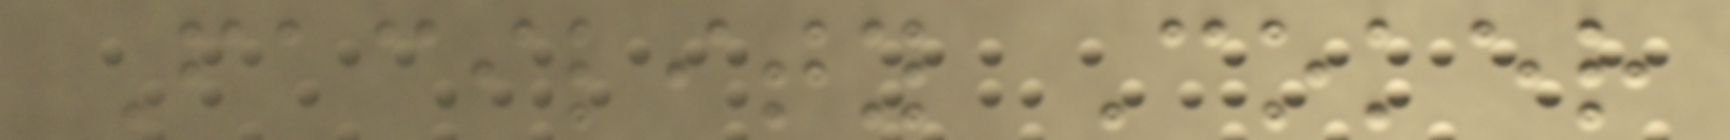Facility Coker
